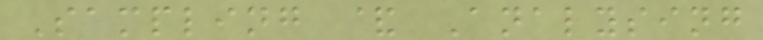Sampling & Analysing
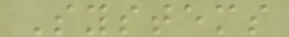Systems
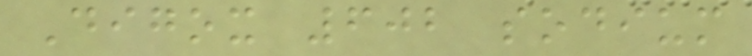Digox 602 sodium
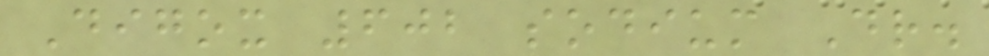Digox 602 sodium Dr.
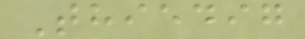Thiedig
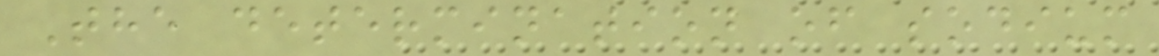The determination of sodium
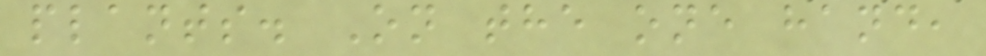plants. On the one hand,
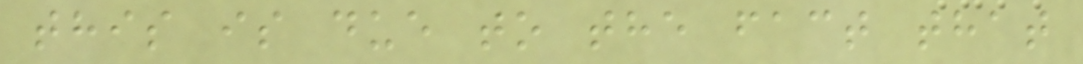this is due to the fact that
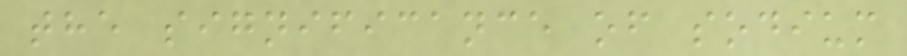the significance of sodium
